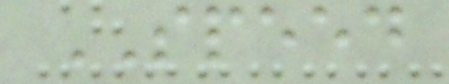SPEED
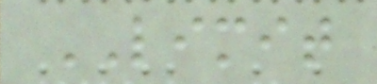LIMIT
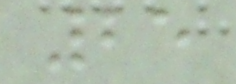25
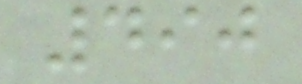490
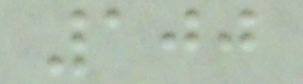100
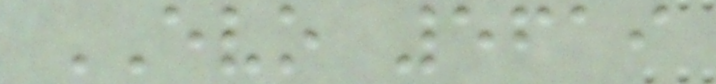EVO 5619
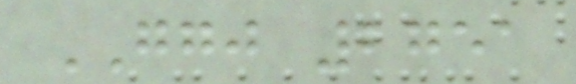GGJ 2751
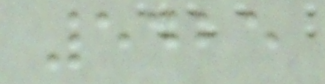5425
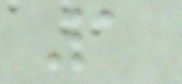1
